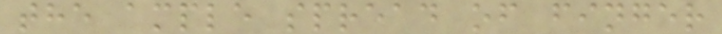the ample spread of finger
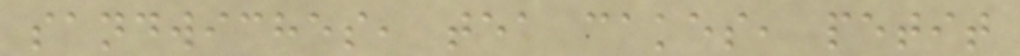sandwiches, tea cakes, petit
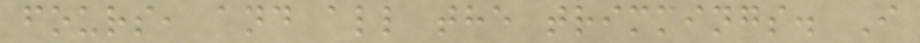fours, and all the trimmings. I
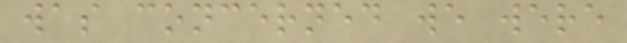was concerned we were
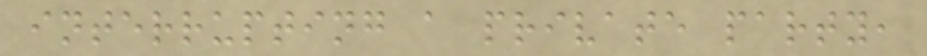interrupting a private party,
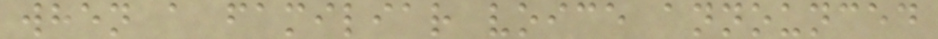when a familiar voice announced
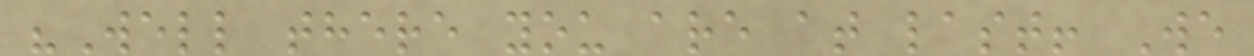"Well there you are at last! We
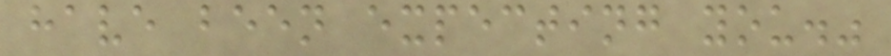have been expecting you."
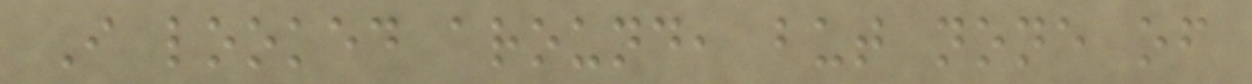I looked around, but none of
